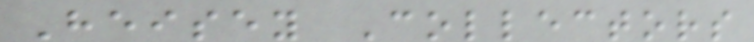Heisey Collectors
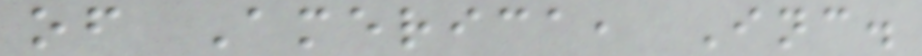of America, Inc.
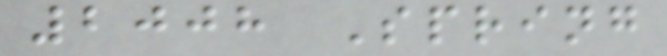2008 Spring
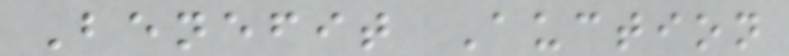Benefit Auction
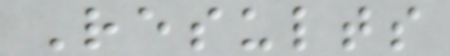Results
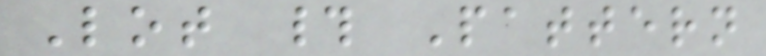Lot # Pattern
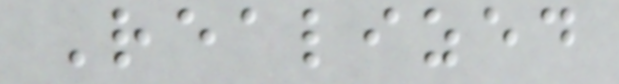Realized
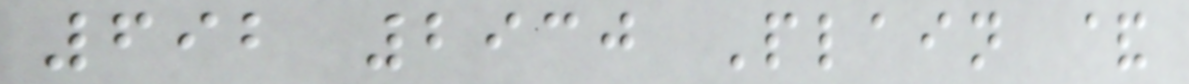692 2930 Plain &
